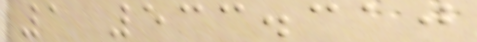1 533.310
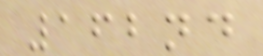162nd
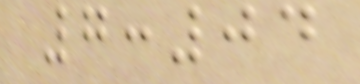7:04
